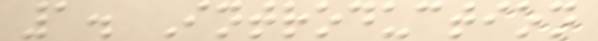1. Introduction
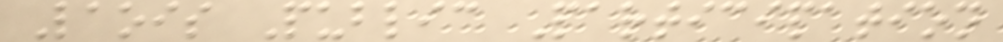Laois Public Participation
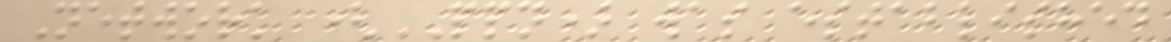Network (PPN) was established
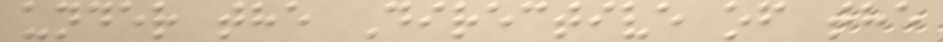under the Directive of the
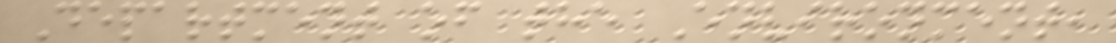Department of the Environment,
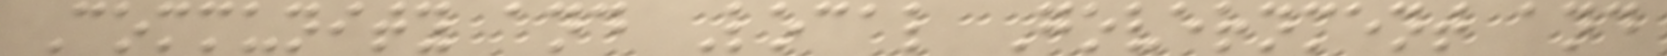Community and Local Government and
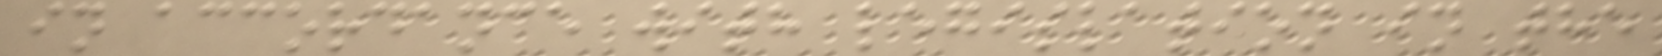in accordance with legislation in the
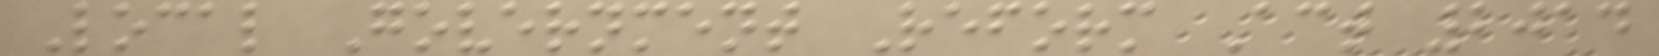Local Government Reform Act 2014
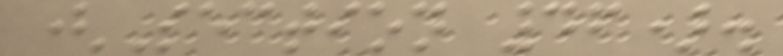(Section 46).
